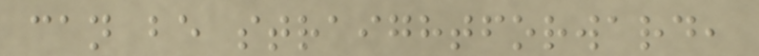can be straightforward,
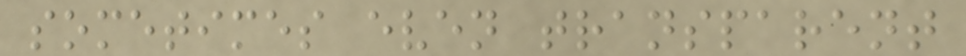sometimes even transparent
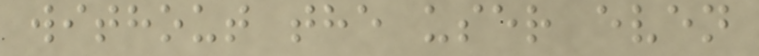without the user even
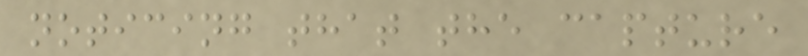noticing that the capture
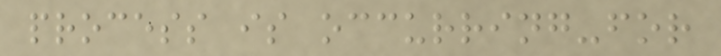process is occurring-for
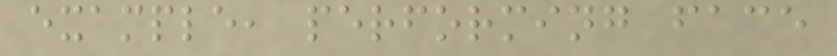example, performing face
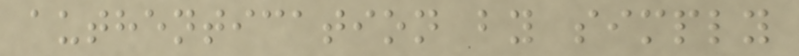authentication by simply
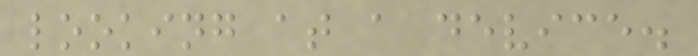looking at a device.
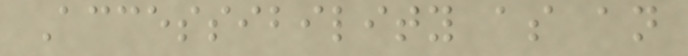Accessibility as an
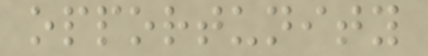opportunity
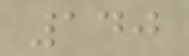140
